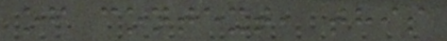of context, this
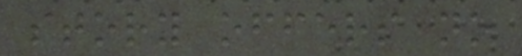story offers no
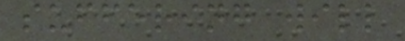suffering will
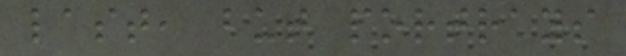last, but portrays
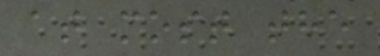at most the
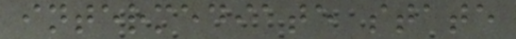intermediate state
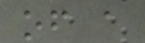of a
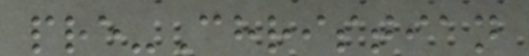pre-Christian
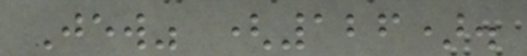Jew" (126).
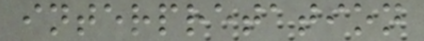interpretation
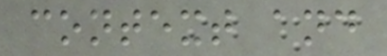context and
